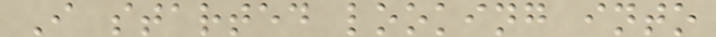I started looking into
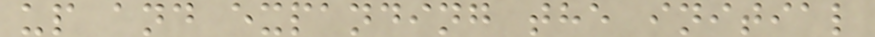up and expanding the initial
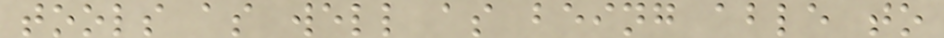tools as well as being able to
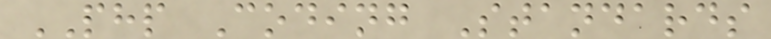PHP Coding Standards
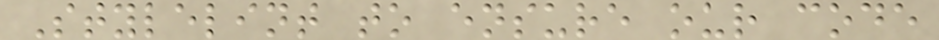Stylelint to ensure our code
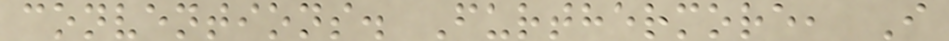conventions. Furthermore, I
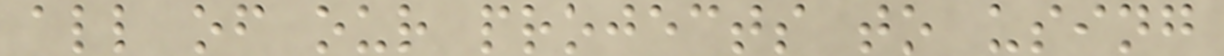all of our projects to using
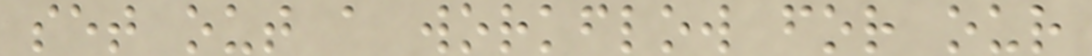set out a workflow for our
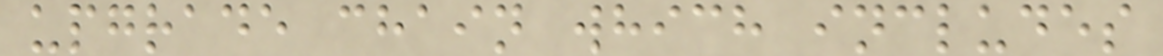upgrade chain which includes
